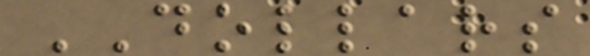DOLLARS
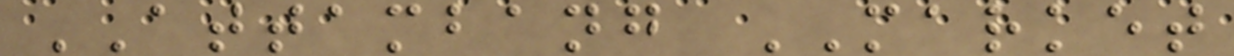ATTAMBANG MARKET
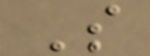S
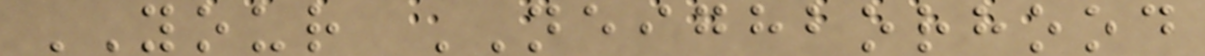YOUR NEIGHBORHOOD
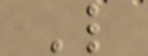L
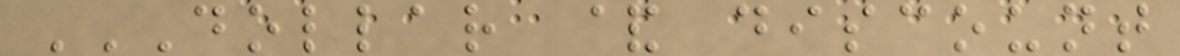DOLLAR & DISCOUNT
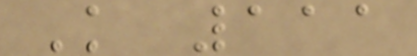K 111
